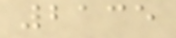2135
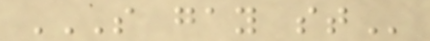S GAY ST
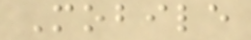Mobile
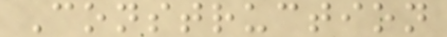Construction
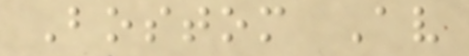Bostom Av
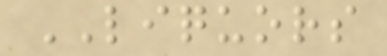LIQUORS
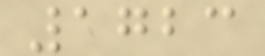1723
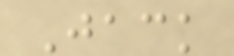Jack
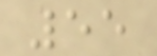55
